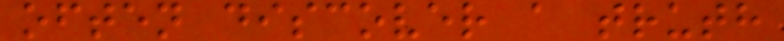often discover a truth
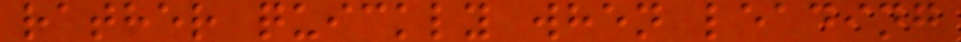rather quickly when leading
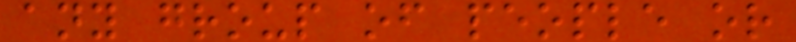any group of people or
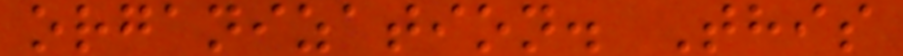organization. This
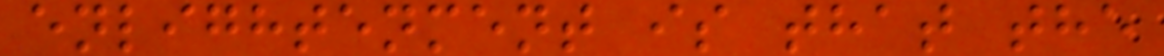enlightenment is that the
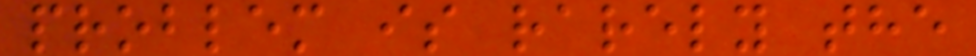problem is rarely the
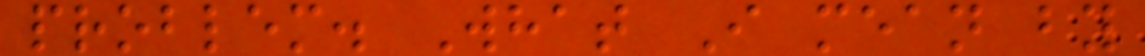problem. What I mean by
